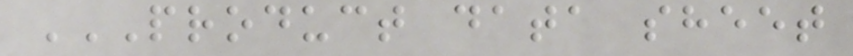PRODUCT DATA SHEET
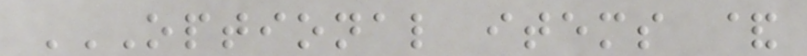OPTIONAL ITEMS &
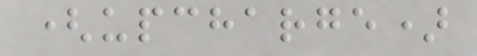(upcharge)
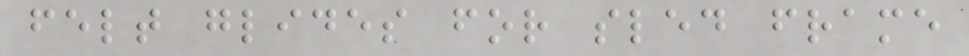felt glides for sled frame
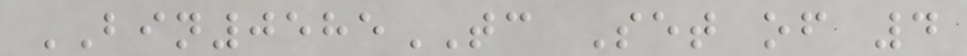BIN0585TC Set of 4
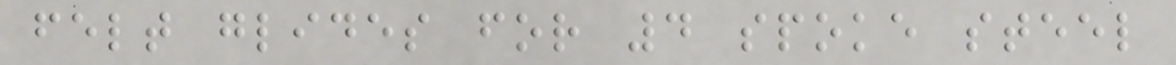felt glides for 4 spoke steel
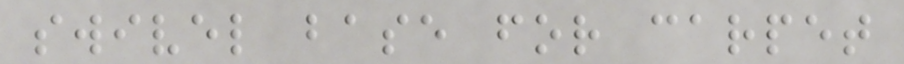swivel base for carpet
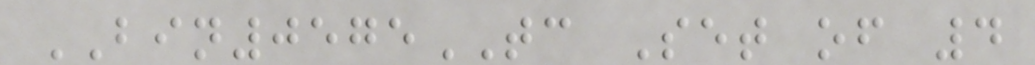BIN0575TC Set of 4
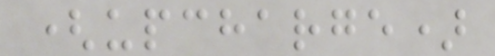(upcharge)
